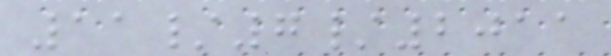11/7/2011
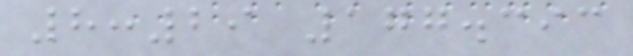8:29 177.393
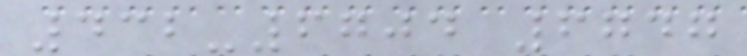432-6704 6747
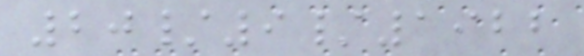20/9/1922
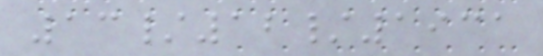13/12/1931
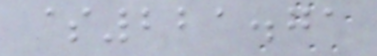$221.71
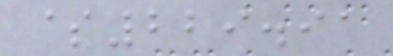$229.91
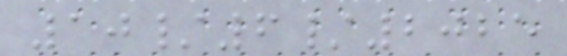10/6/2025
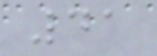41
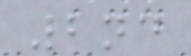2nd
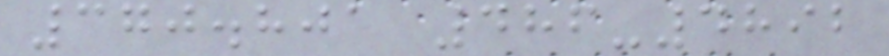370.801 486-4892
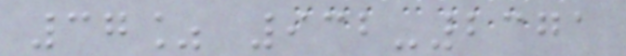37% 932-2371
